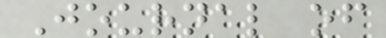Journal of
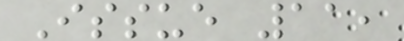Issue 11,
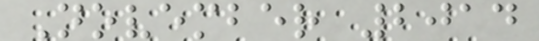November 2014
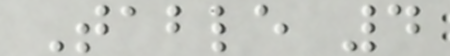Table 4
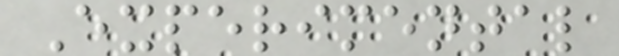Experimental
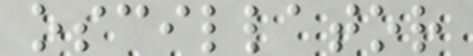oscillator
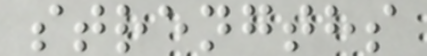strengths
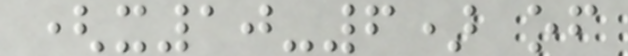(x10-6) of
